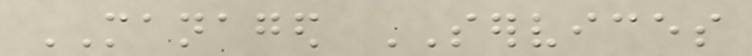MANAGED SERVICES
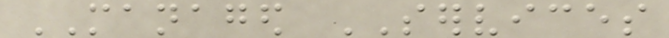MANAGED SERVICES
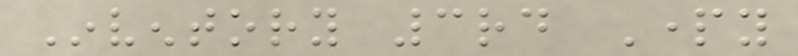Inventory 3rd Party
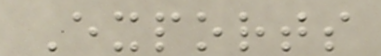Exports
